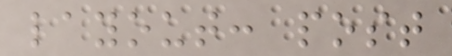layout: post
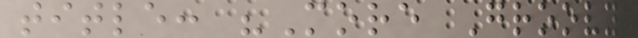title: "More Groovy
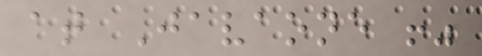at Javaone !"
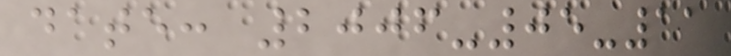date: 2006-05-11
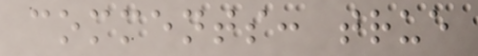comments: true
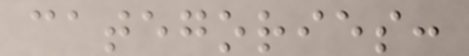categories:
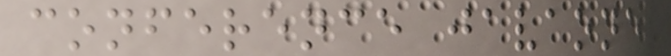conference javaone
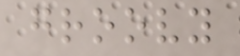groovy
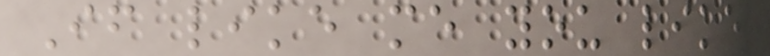If like me you like
